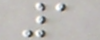1
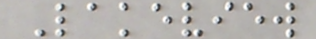Lakeview
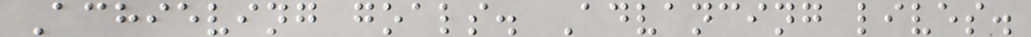Achieving goals. Advancing lives.
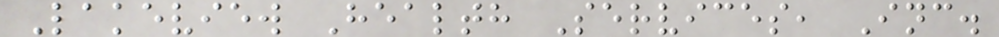Lakeview Health Services, Inc.
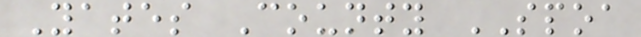Yates County SPOA
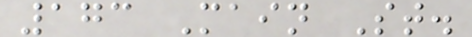173 Main St.
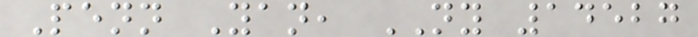Penn Yan, NY 14527
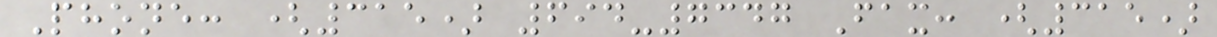Phone: (315) 694-7347 Fax: (315)
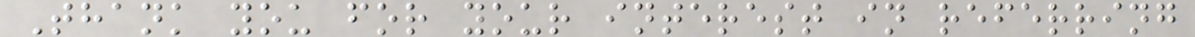Thank you for your interest in referring
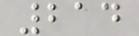214
